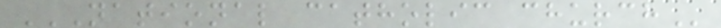NATIONAL CATHOLIC CHURCH
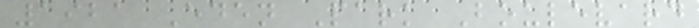1921 Eden Park Boulevard
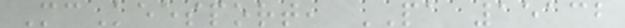McKeesport, PA 15132
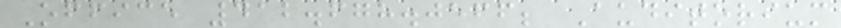Office 412.678.0566; Auditorium
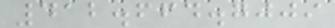412.664.7009
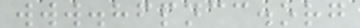www.hfpncc.org
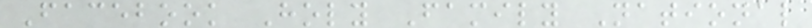Facebook Holy Family National
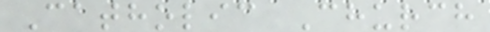Catholic Church
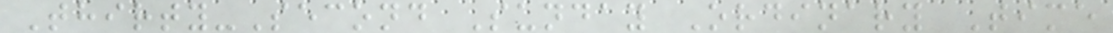Thirty-Second Sunday Ordinary Time
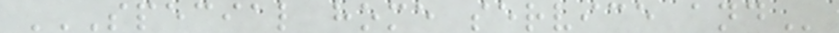SPECIAL HOME SERVICE AND
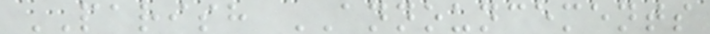PARISH ANNOUNCEMENTS
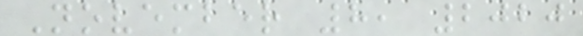November 8, 2020
